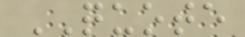QUOTE
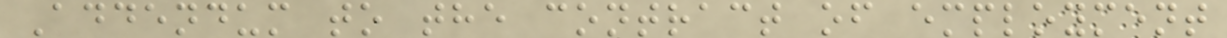Addendum to the contract of employment
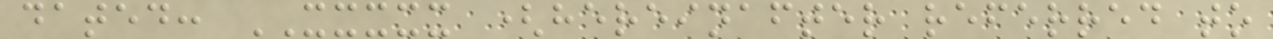dated: XXXXX (hereinafter referred to
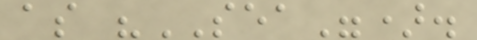as "SEA").
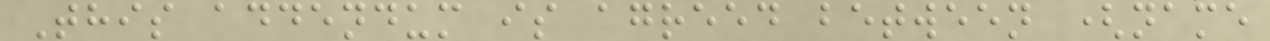This addendum is agreed between (name
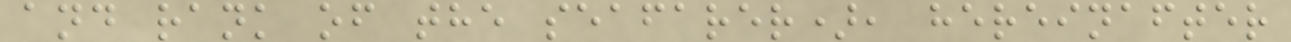and rank of the seafarer), hereinafter
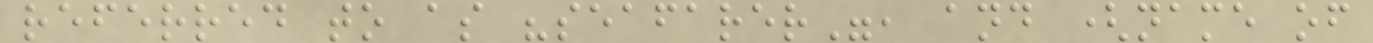referred to as "seafarer", and (name of
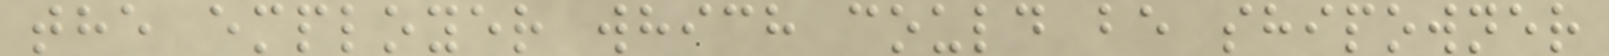the employer which could be shipowner
